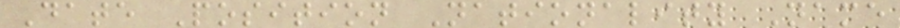Date Position Nationality Name
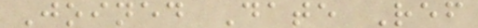Joined Date Ref
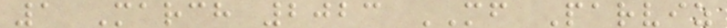1 March 2023 MF Parviz
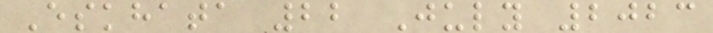Eskhata 22 July 2023
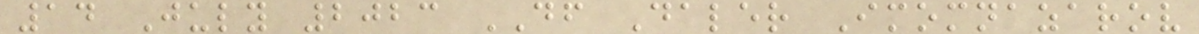14 July 2023 DF Daler Imomnazarov
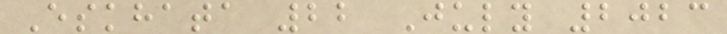Eskhata 22 July 2023
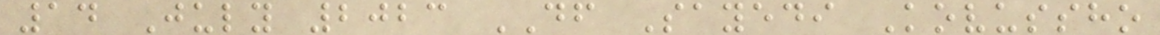14 July 2023 DF Sayedi Kovussho
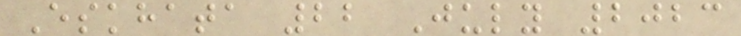Eskhata 22 July 2023
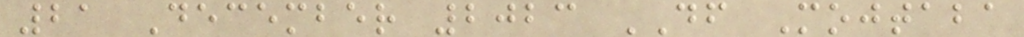21 December 2023 DF Mojtaba
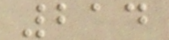214
